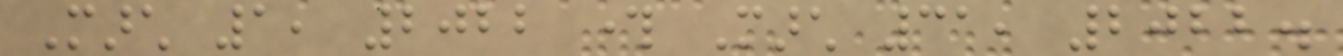March 1, 2022 through March 31, 2022.
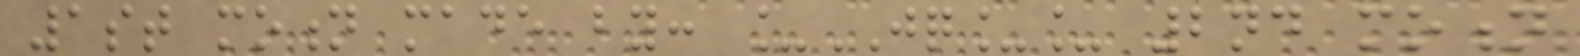1st motion made by: _JQ__ 2nd motion
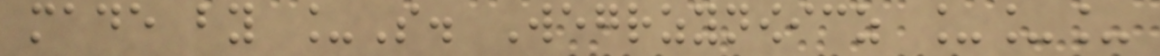made by _S. Wegrzynowicz ___
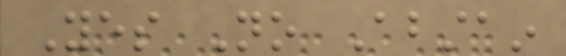Yes No Abstain
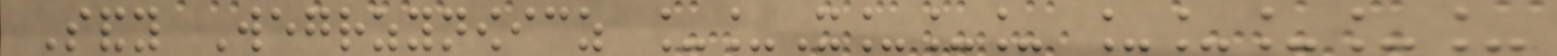Sandy Wegrzynowicz __X___ _____
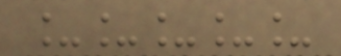_____
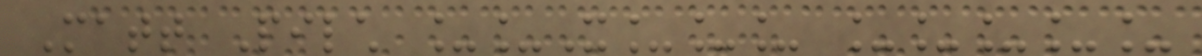Matt Pilch __X___ _____
